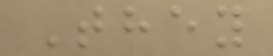They
